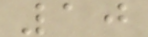10
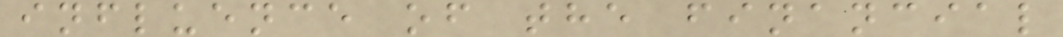influence of the financial
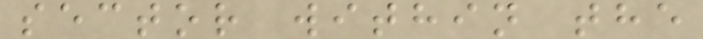sector within the
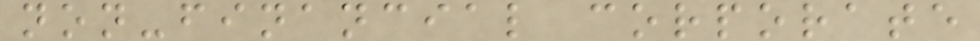non-financial corporate
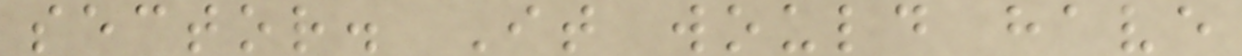sector. It would have
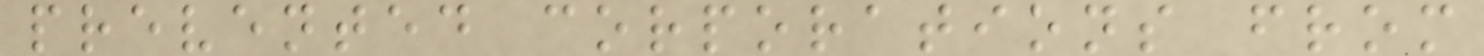prevented corporations from
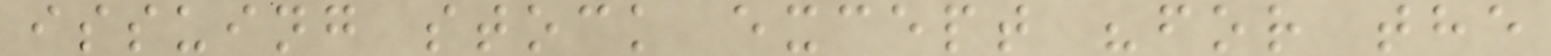issuing stock except "for the
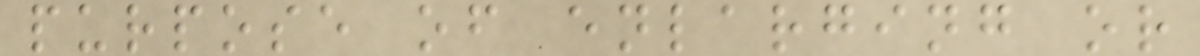purpose of enlarging or
